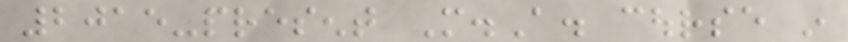2015-present M.A. course in
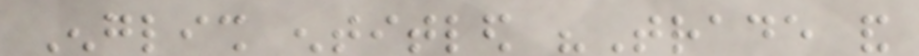English entitled "Trade and
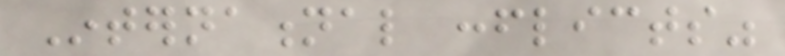International conflicts"
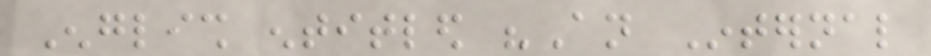English entitled "An Internal
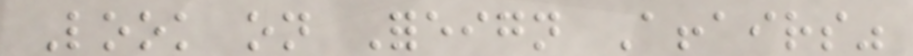Look on Foreign Affairs"
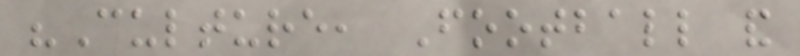"Culture, Football and
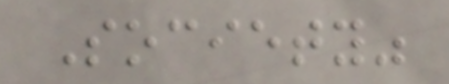Society"
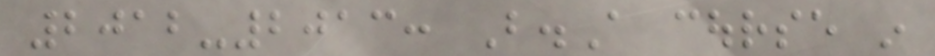2012-2013: B.A course in
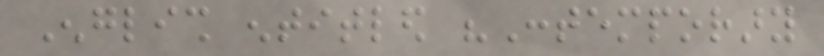English entitled "Contemporary
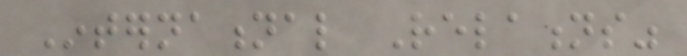International Relations"
